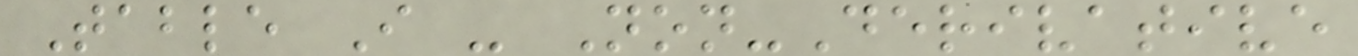Table I - Non-Derivative
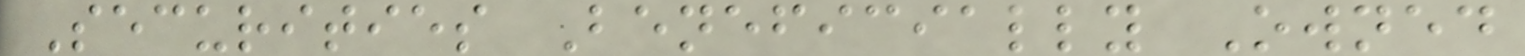Securities Beneficially Owned
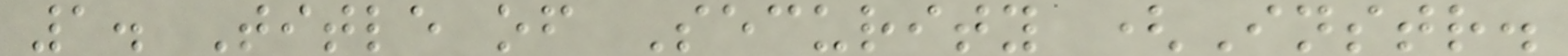1. Title of Security (Instr.
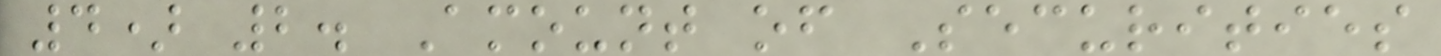4) 2. Amount of Securities
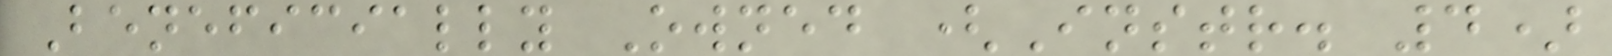Beneficially Owned (Instr. 4)
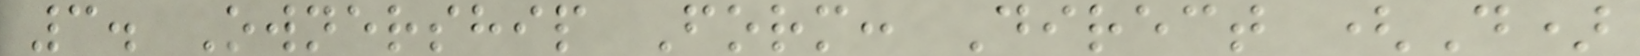3. Ownership Form: Direct (D)
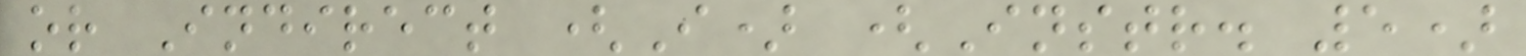or Indirect (I) (Instr. 5)
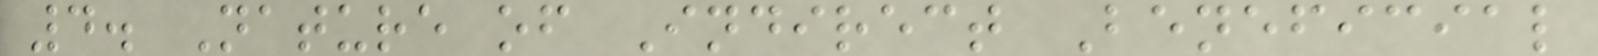4. Nature of Indirect Beneficial
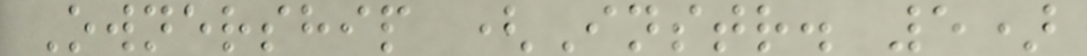Ownership (Instr. 5)
